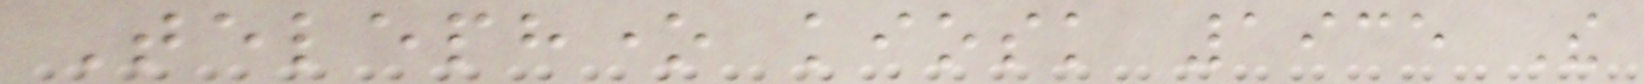Telephone kiosk 1935 The
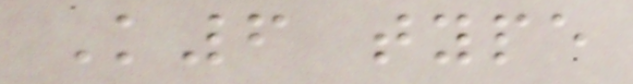K6 type
